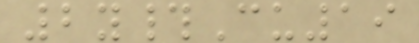2y#Cu19
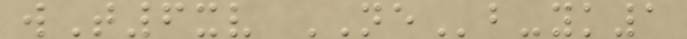wT6xv NEb-yk1
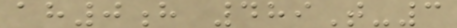ah0h 489T-3
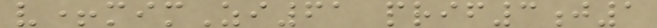v+mimZi61 prif3j1
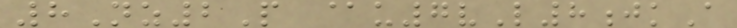8Nz2P @u7vL8jkA
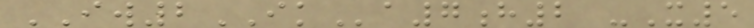IW2IKa7h2 -X5
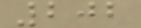202
